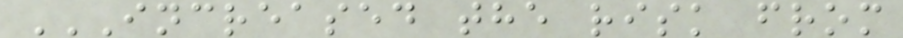INCREASED THE RISK FROM
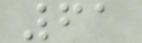61
